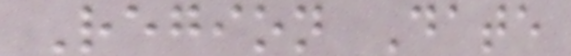Region Date
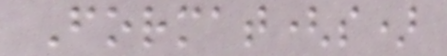Format(s)
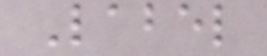Label
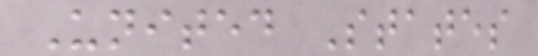United States
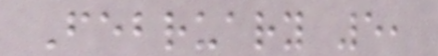February 5,
